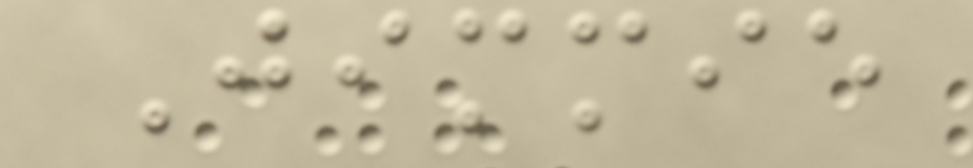Jimmie
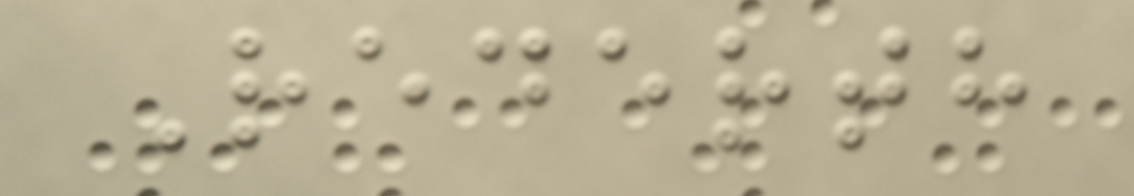Rederth
